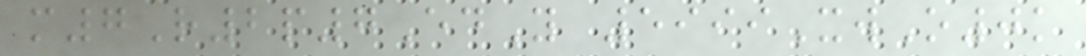m7R2p7EdY 5999XwO0k
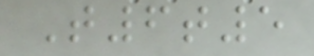T6t5
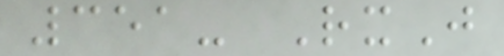351- RxJ
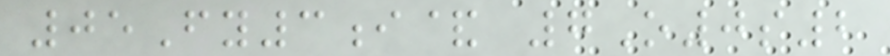05Fy3i& 7O0s2
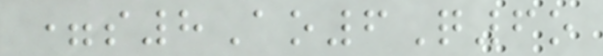=s8Ao6Q6o
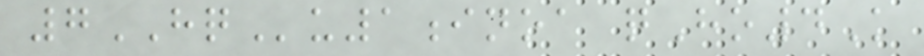7HQu1inoa qHo4K
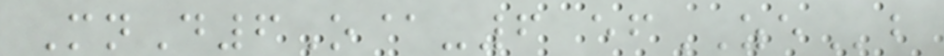MnD6O@-6 efZEb
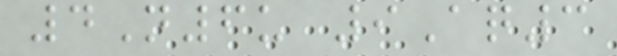4N6u 9Aq3
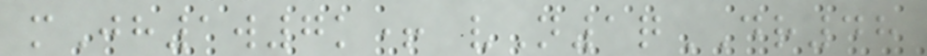mJh1w7k+ vN1qDR48
